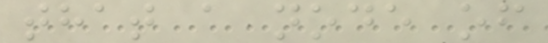that a node of
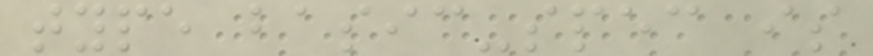type basic-spec is
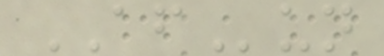AFun
